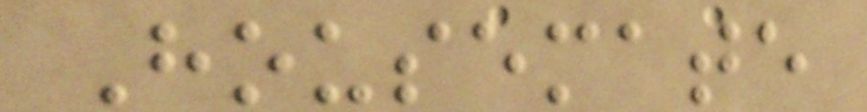Housemate
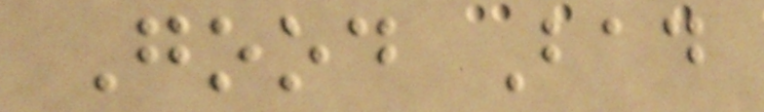Good Bad
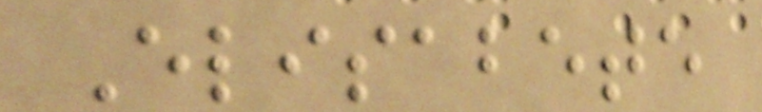Elisabete
